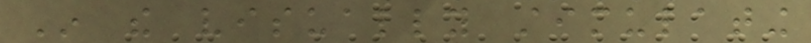In the visually stimulating
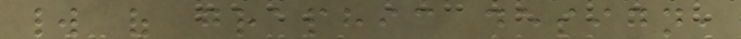world of graphic design,
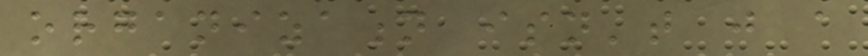organization isn't just a
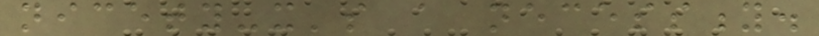nicety-it's a necessity.
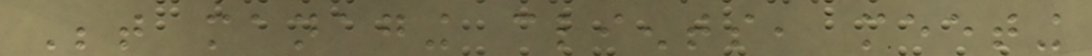Between managing clients, meeting
